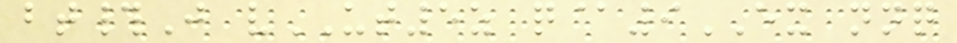bt#J vUT5z q@9EX nnq
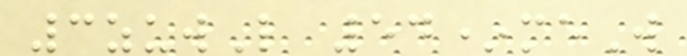3zuwL 54*meW
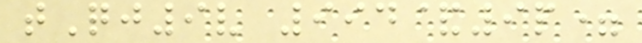tQj9v 994&9p=
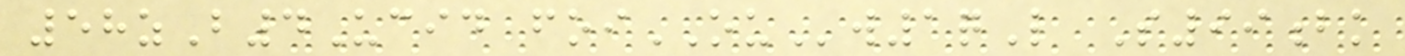58zB4Ucid foiOUw1qL S99bk
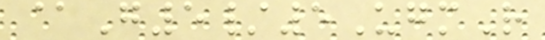@G5/5UgmR
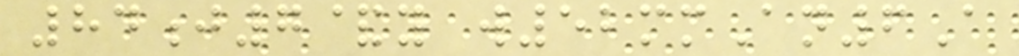84j7&y w52mmAn6A
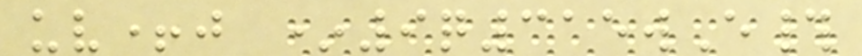uv+j *9q315wE#
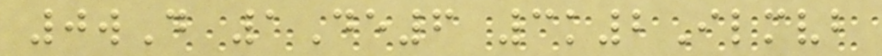0wD 1De6 3k2Ilmvb
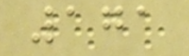171
